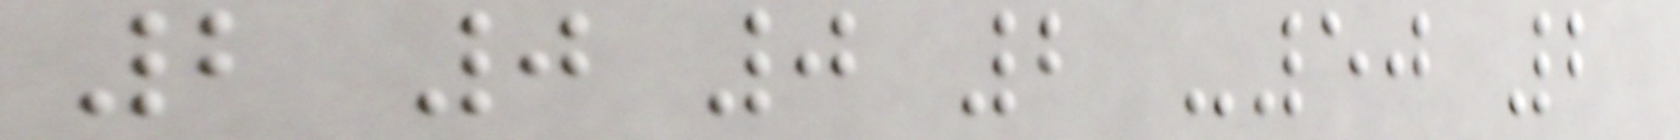2 0 0 2 -50 2
